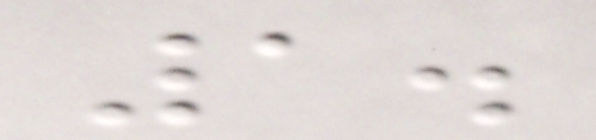1.
